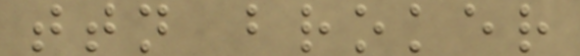ttn broker
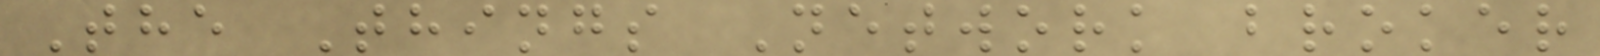The Things Network broker
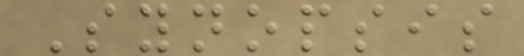Synopsis
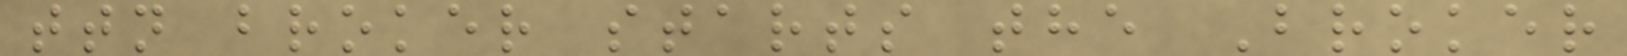ttn broker starts the Broker
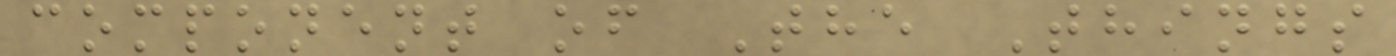component of The Things
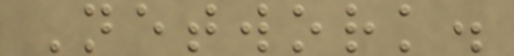Network.
